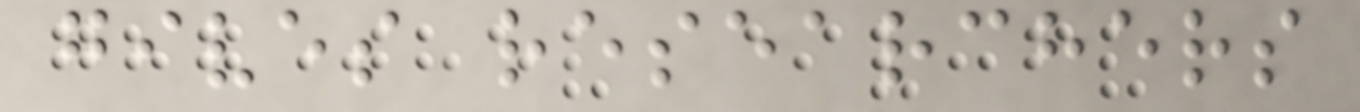gives researchers
